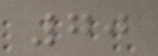70
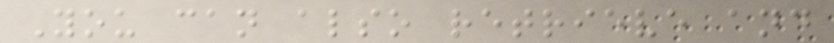You can also retrieve and
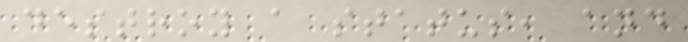destroy a status, and
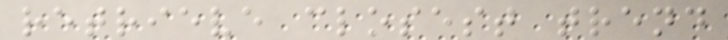retrieve closest trend
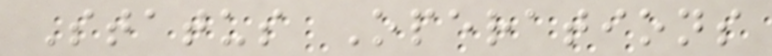Status Operations
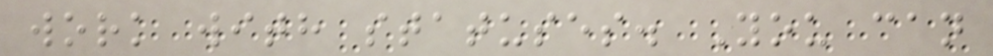work with statuses. You can
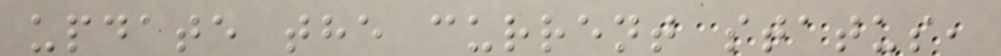update the current status,
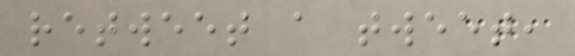retweet a tweet,
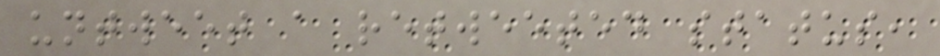untweet a retweeted status,
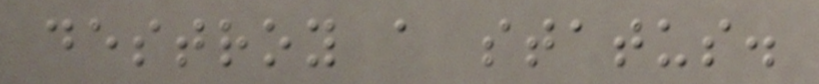destroy a status.
